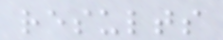results
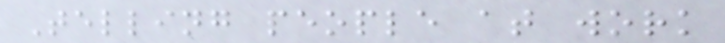Telling people at work
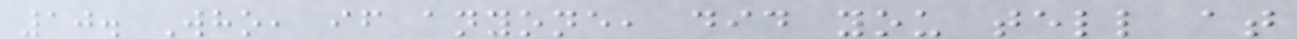10. Who, if anyone, did you tell at
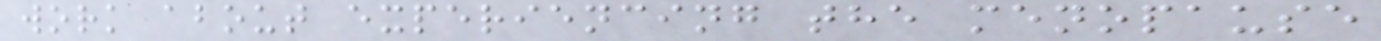work about experiencing the menopause
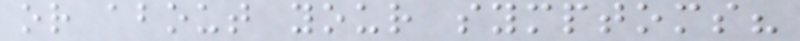or about your symptoms?
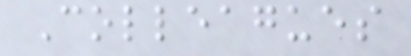Colleagues
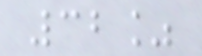32%
